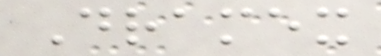Dramex
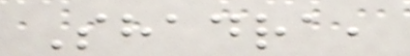Shadra,
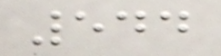544
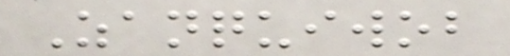Zanquiwob
